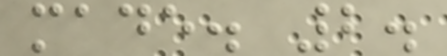made. 2.
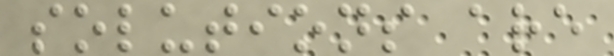solutions are
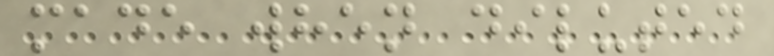made when diluted
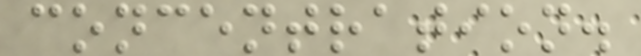concentration.
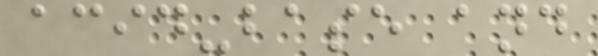acid-base and
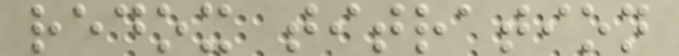redox titration
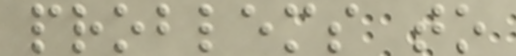problems to
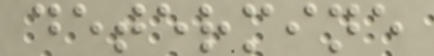determine
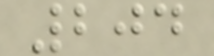204
